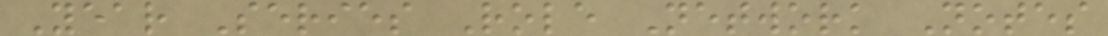Year Series Role Network Notes
